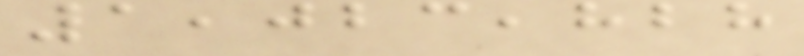1,023,828
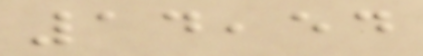14,54
